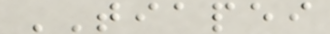TIAPEI
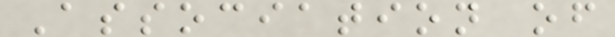Association of
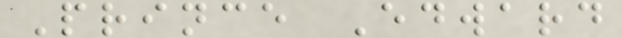Prince Edward
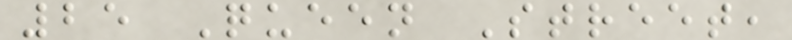25 Queen Street,
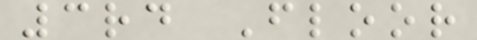3rd Floor
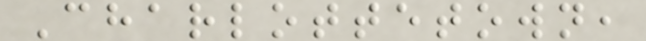Charlottetown,
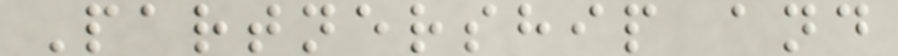Partnership and
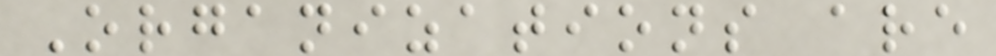Organizations are
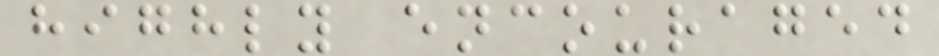highly encouraged
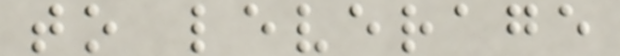to leverage
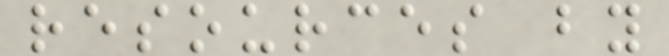resources by
